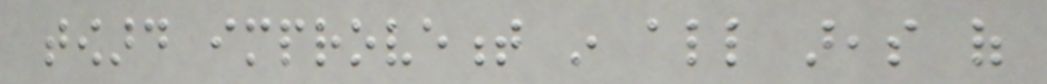toward improvement in all areas of
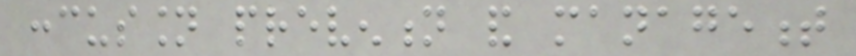concussion prevention and management
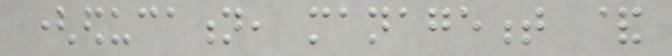(education, management &
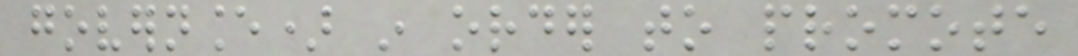governance) in order to promote
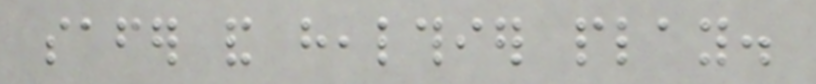safer and healthier play.
